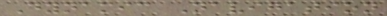Dynamic Navigation
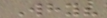Why?
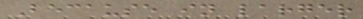Because in larger
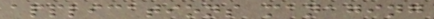applications managing
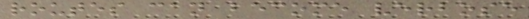routes can become verbose
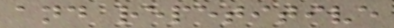and repetitive
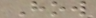How
